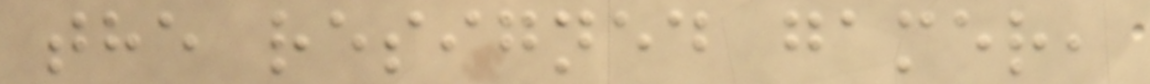the resigned gamer,
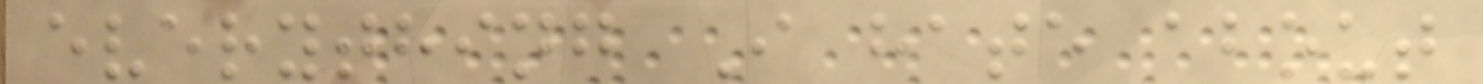everything I hate about
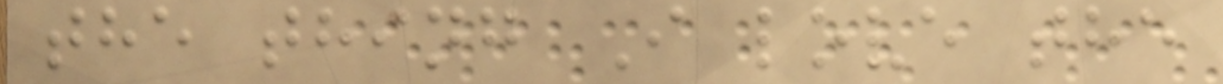the thing I love the
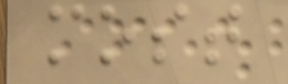most
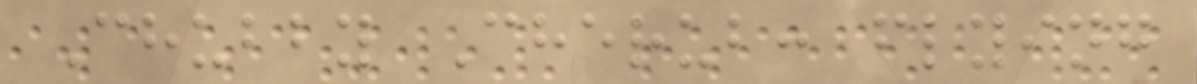Chubby Cherub: flying
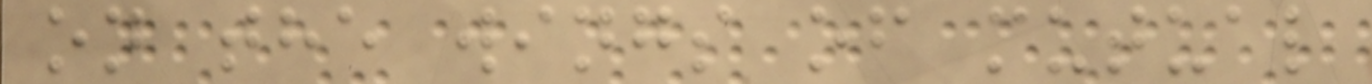on the wings of mutual
